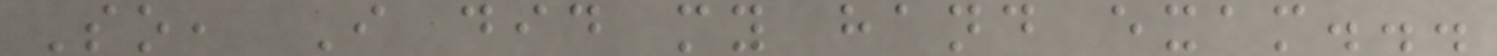So, I did my hand exam...
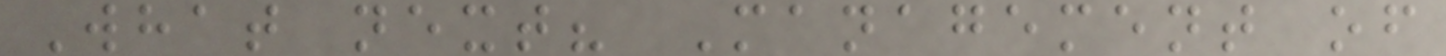What next? Management of
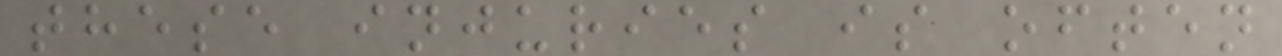these injuries is often
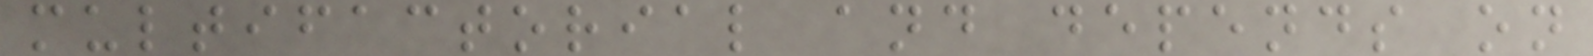multifactorial and depends on
